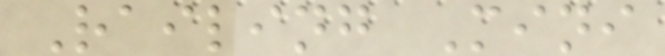Railing Mini
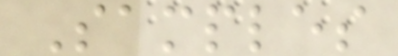Samples
